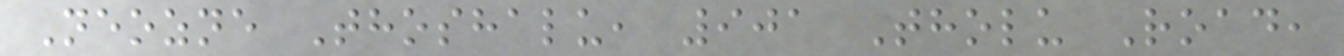Neozne Thoshalu, 901 Tholu Road,
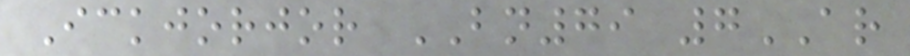Ickjorjor BN79 7AR
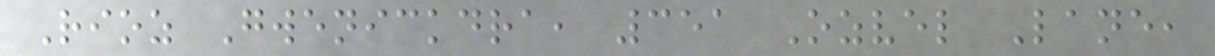Rioz Gwenickdra, 351 Ozvel Lane,
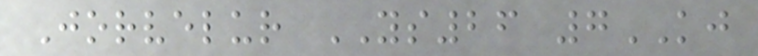Jorvelur YS26 7KJ
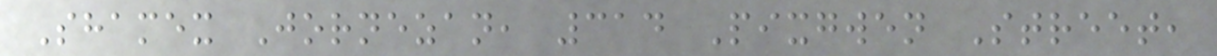Shamex Jornezan, 314 Pixgwen Street,
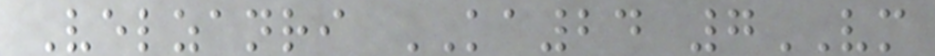Velzanri KA24 7VM
